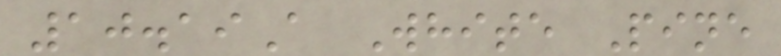10.19A White Pine
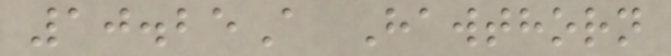10.25A Hawthorn
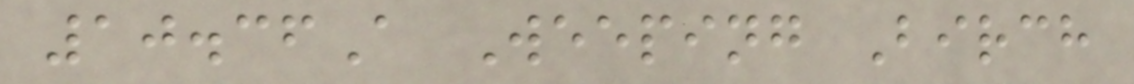10.36A Weeping Birch
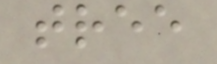tree
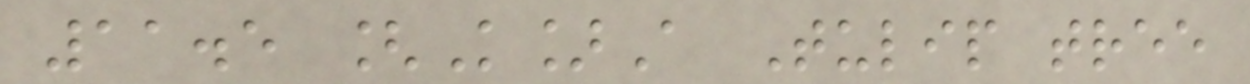11.5 [K]A Tulip tree
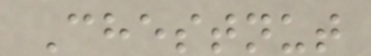Chestnut
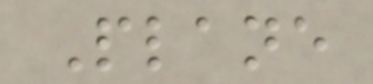Plane
